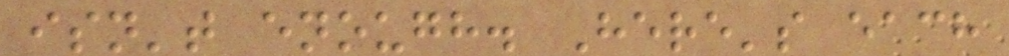isn't enough. Here's each
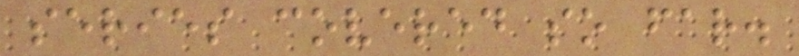series covered so far.
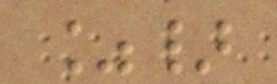%}
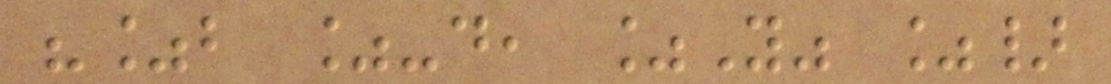"%b %-d, %Y" %}
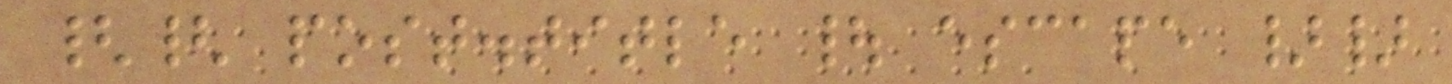{{ post.title | escape }}
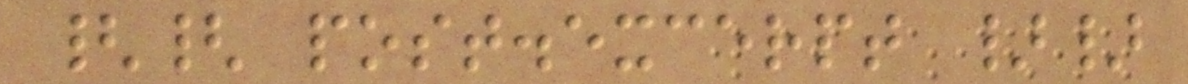{{ post.excerpt }}
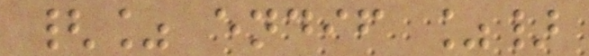{% endif %}
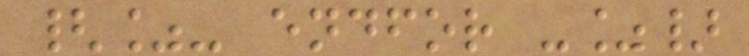{%- endfor -%}
